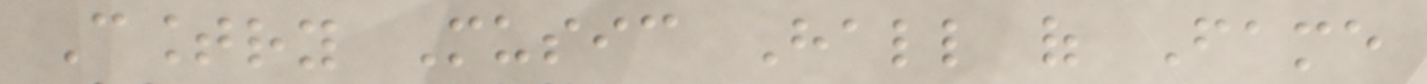Country Music Hall of Fame
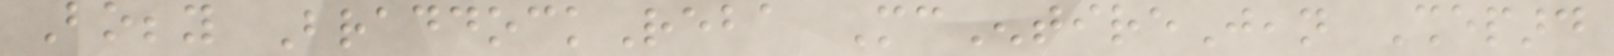Bobby BraddockReba McEntireJean Shepard
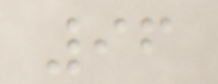96
